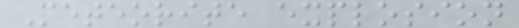Meteorite explosion
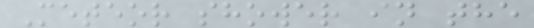Meteor shower in the
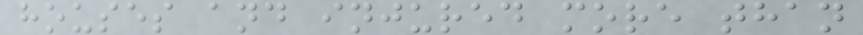houses and injured more than
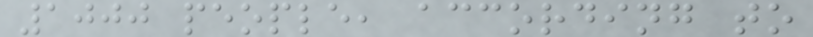1000 people, according to
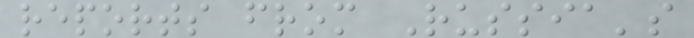reports from Russia's
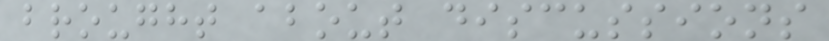brought about discussions
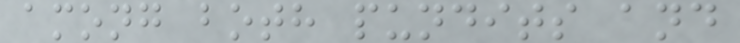among both pundits and
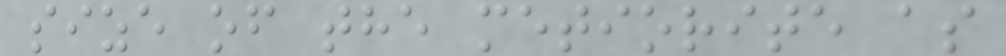size of the metiorite as
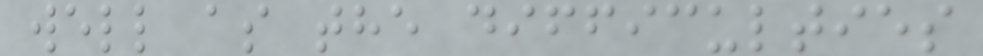well as the difficulties
